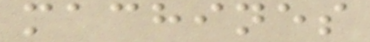machines
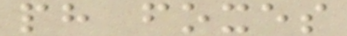ph foxes
